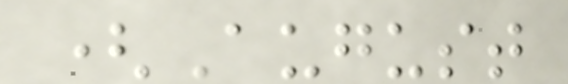(August
